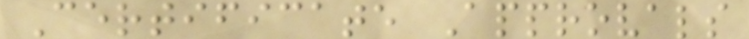Certificate Approvals
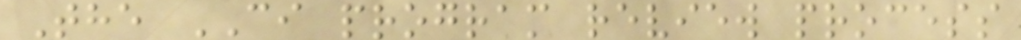The CI program review process
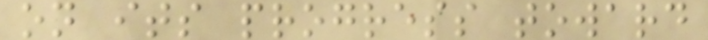on its progress toward
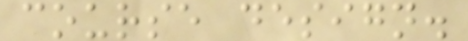course design.
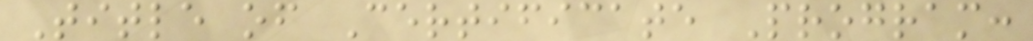Title of Certificate Program:
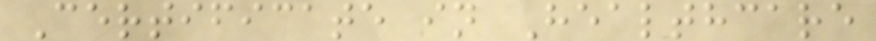Certificate in Healthcare
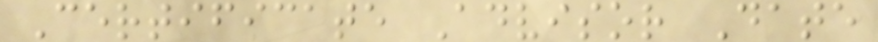Certificate Advisor Date
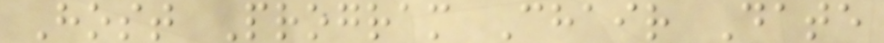Host Program Chair Date
